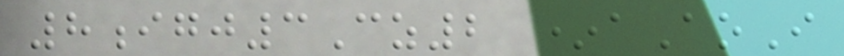8igj3Cz2 *aAoI
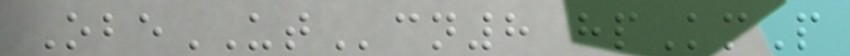ObeUTcn8 hpKmP
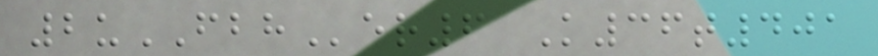2uFBHer6 K36t401
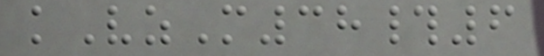kVzM38#6
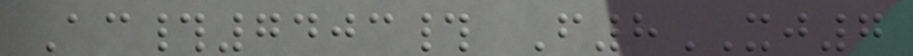Ac#7403# F8XJ7
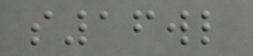s16wl
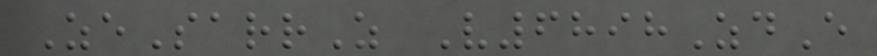ZeSarrZ V6898ZdE
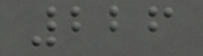226
